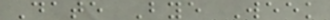Date Bye Week
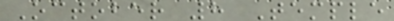October 8 Temple
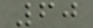60
